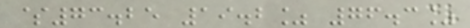$73.25 19.2% 76.3%
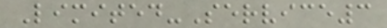Limited-Service3
